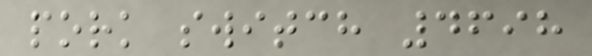pork switch 4698
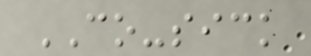CO-sick
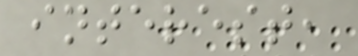interest,
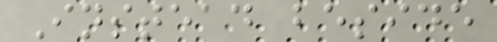Instead beside
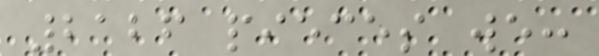2126 pieces we:
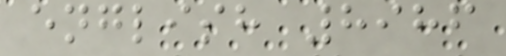english 8986
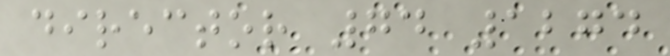director 74 1274
